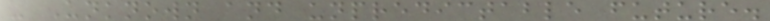- Unknown and unpredictable future.
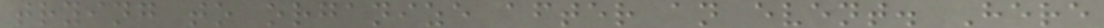trying to organize after an event. Here
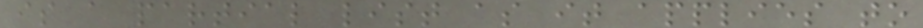is a partial list as it applies to
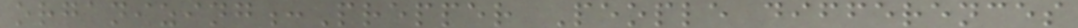organizing:Prepper People differences
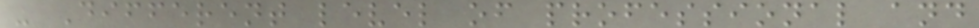- Different level of professional and
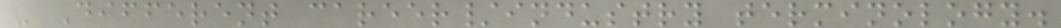- Different career/industry terminology.
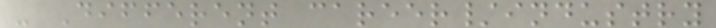- Different career/industry
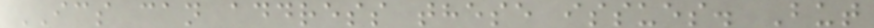ICS can address these issues. But
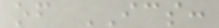of ICS:
